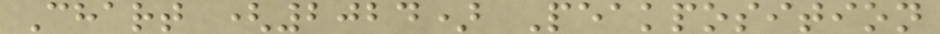Chart (2024) Peakposition
